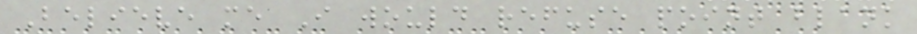Believe me I would refuse point blank
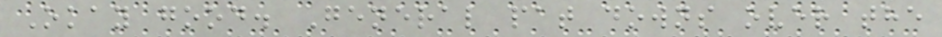Okay good. General pat downs over the
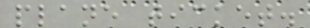plane ticket.
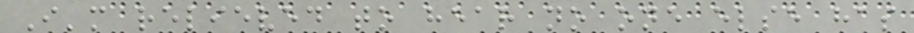I'm relieved to hear no one else has
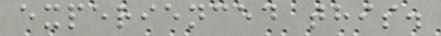experienced this.
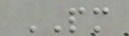PM
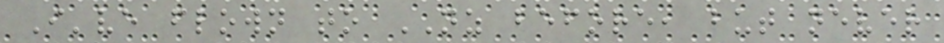I've flown to NZ before, but never
